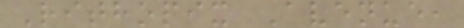Rithopix Avenue,
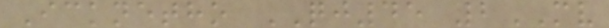Icknetho QJ45 2MV
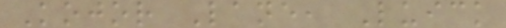Kojor Lane, Luick
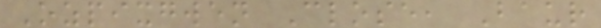Ozpixgwen Close, Baur
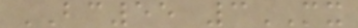BC55 3MX
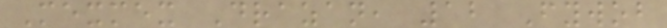Mexmex Drazan, 12 Fywob
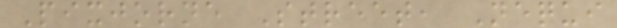Pixjorne Street, Nequi
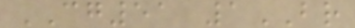CG51 1BR
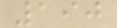190
